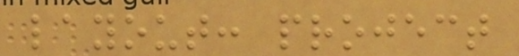layout: project
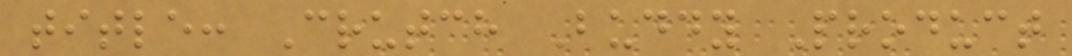title: Crutch Buddy Product
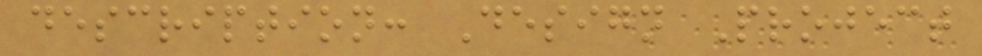description: Design Project
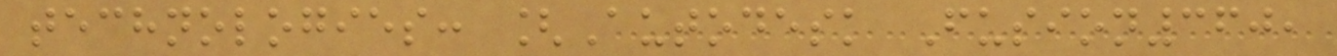technologies: [Autodesk Fusion360,
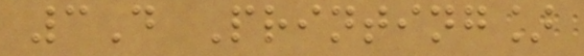3D Printing]
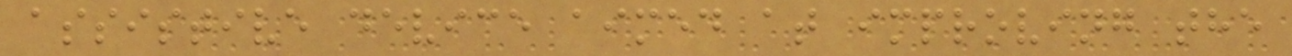assistive device aimed at improving the
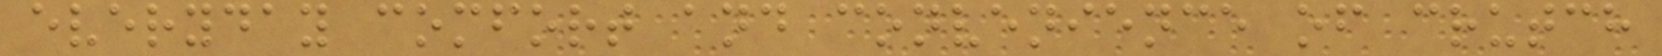everyday comfort and convenience of crutch
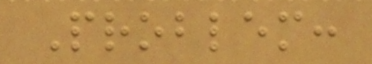Problem:
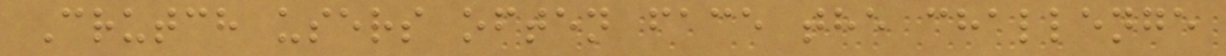Crutch users often face the challenge
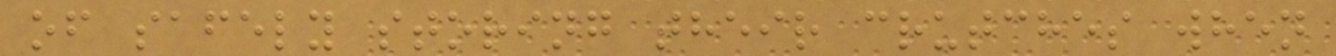of safely storing their crutches when
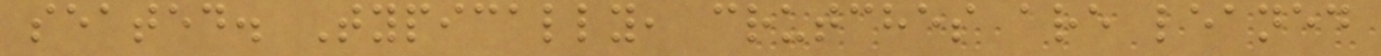seated. Typically, crutches are leaned
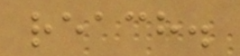reach.
